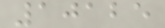10125
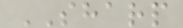SHARP
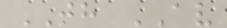TH AV
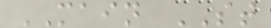MAIN ST
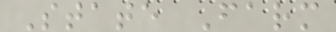State Farm
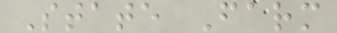State Farm
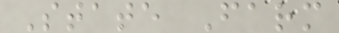State Farm
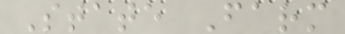State Farm
